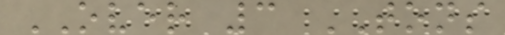OVER 3 TONS
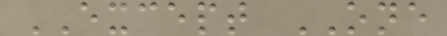EXCEPT ONE
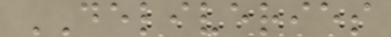DELIVERIES
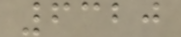6320
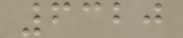6320
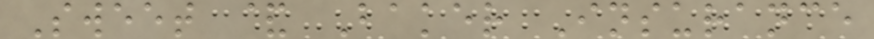Sweet & Baker Insurance
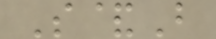S&B
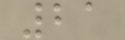21
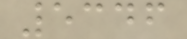5346
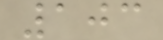103
